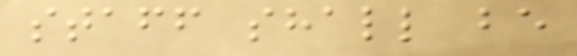staff shall be
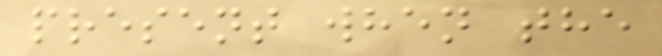present when the
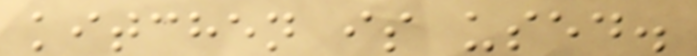kitchen is used.
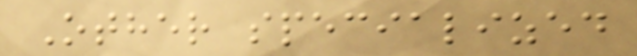Other specialized
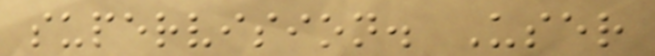supervision. User
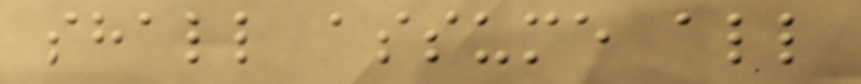shall assume all
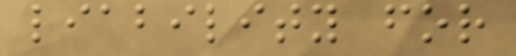liability for
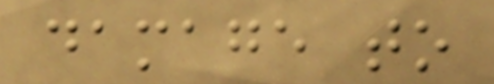damage to
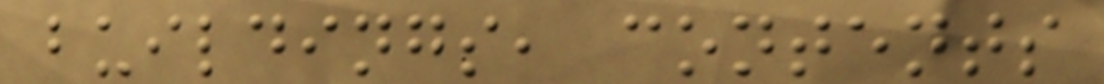buildings, contents
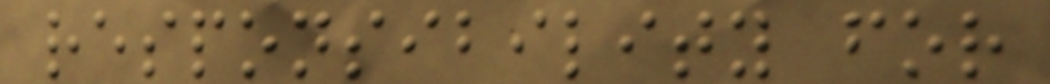responsibility for
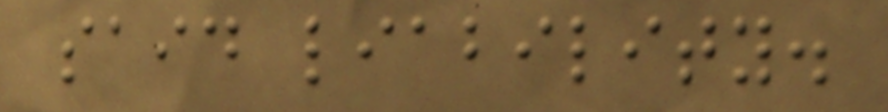said liability.
